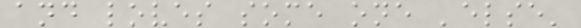and loves some one 'else'
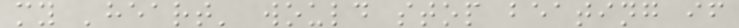my 'heart' would stop beating if
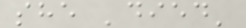she 'died'
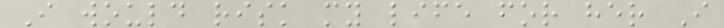I would risk my life for her I
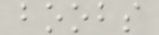boobs
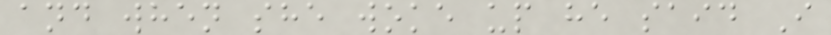and when she woke up he said I
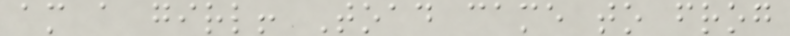am a girl! Toad came to frog
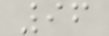96
